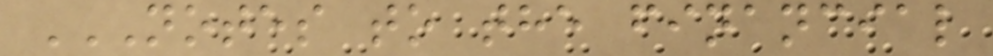NOTES TO THE FINANCIAL
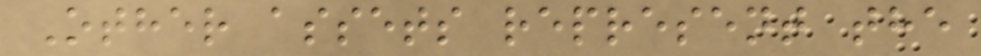Other assets represent the
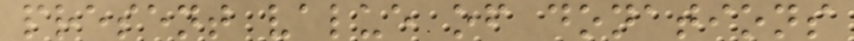present value of donations
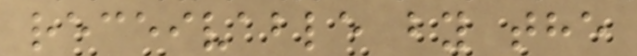receivable by the
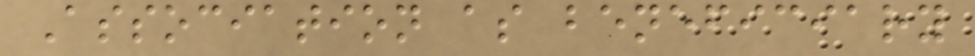Association as beneficiary
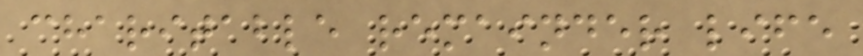charitable remainder life
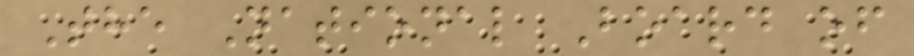The National Board of
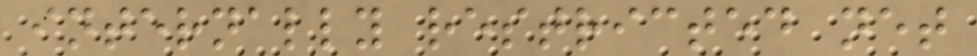internally restricted net
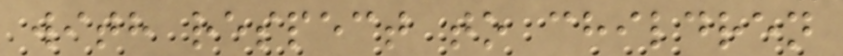with respect to children
